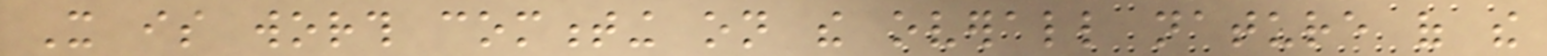It is worth commenting on the overall nature of the
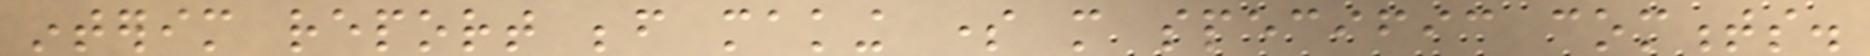interim report before making some more specific comments.
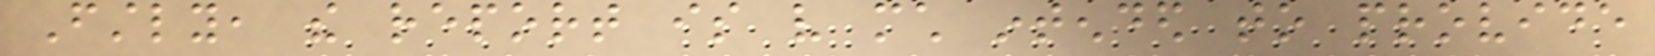Firstly, the report is very much intended to provide
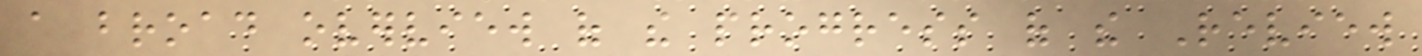a broad overview of the progress of the Review
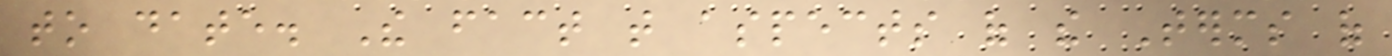to date. The fact that aspects of the Terms of
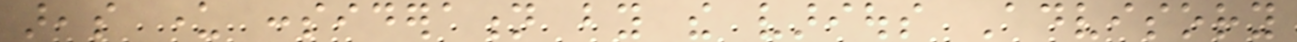areas under consideration by the various Advisory
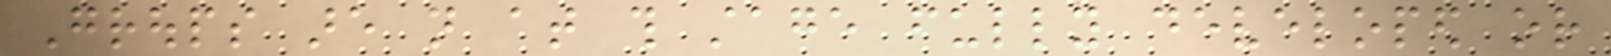Groups are not at this stage fully developed or
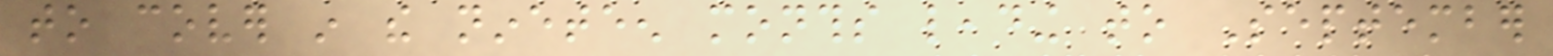to cover in the nineteen months leading to September
